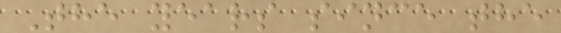The years since the
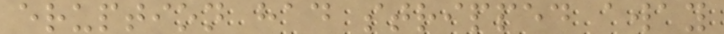eruption had stripped away
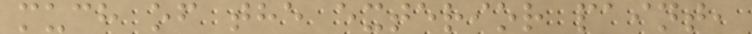much of the exterior paint,
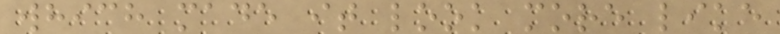which made it look more like
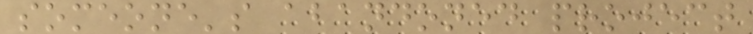someone's abandoned project
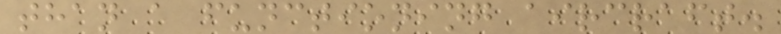than a functioning aircraft.
